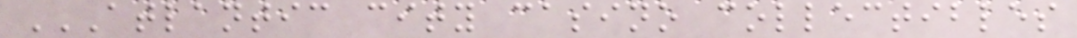ATLANTIC CITY CASINO COLLECTIBLES
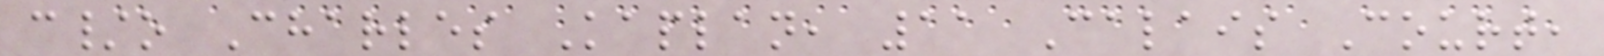c/o Charles Kaplan, 11 Calais Court,
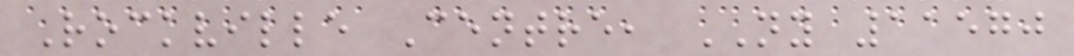Rockville Centre, NY 11570
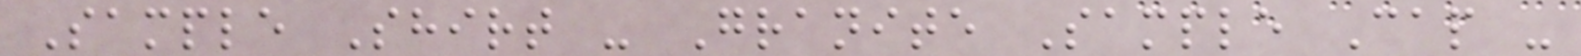Sample Shirt - Granite Sample Cap -
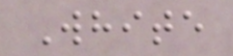White
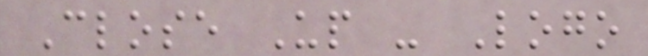Close Up - Logo
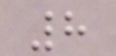8
